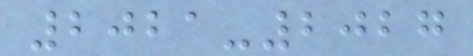2021-2027
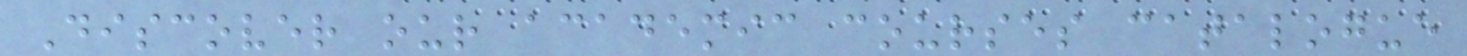Discover our academic courses catalogue
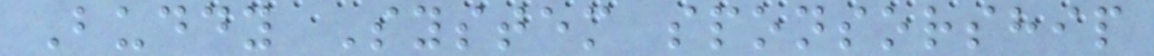Buddy System sponsorship
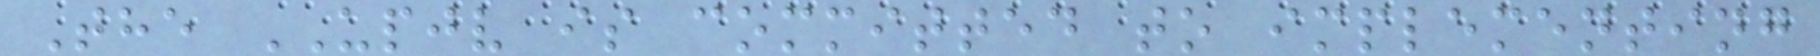The UPJV is committed to implementing
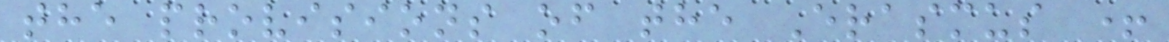the provisions of the Erasmus +
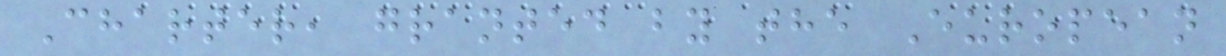Charter, granted by the European
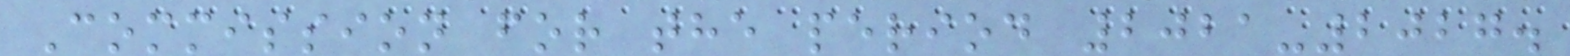Commission for the period 2021-2027.
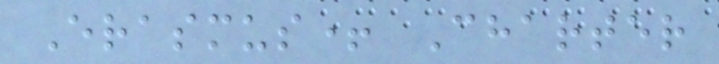Erasmus+ Charter
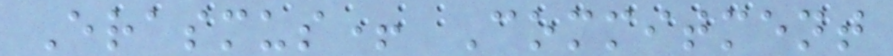Erasmus+ Commitment
